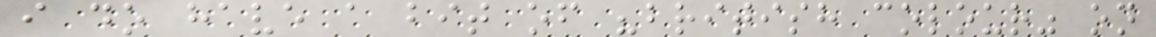i do have a bit of "british colour" on
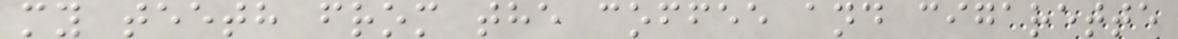my teeth from the coffee and cigarette
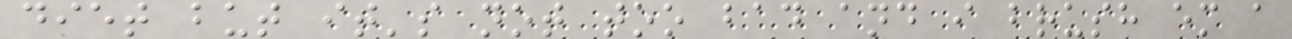diet but it's not too bad and i brush em a
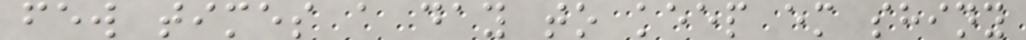few times a day to keep em shiny
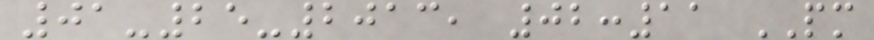01-25-2013, 02:11 PM
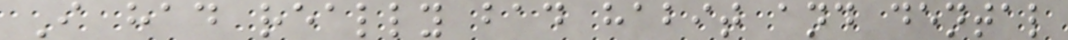I had really bad habit and dental
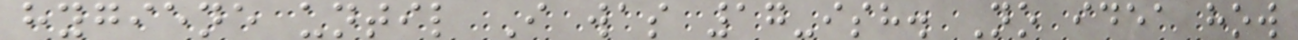hygiene until I was 17-ish. No idea how
